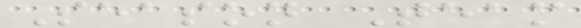Season Team
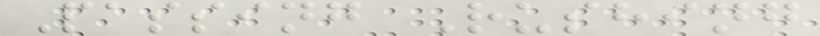Passing Rushing
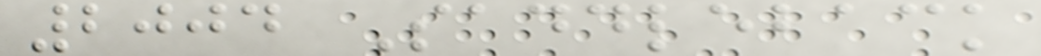2004 Saddleback
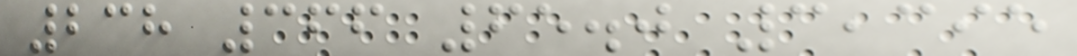238 366 65.0 3,395
